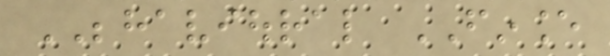BEHAVIOURAL FINANCE
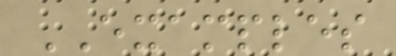EXAMPLES
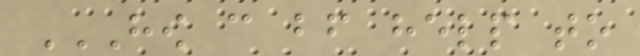HOW CAN BF HELP TO
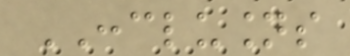CONCLUSIONS
